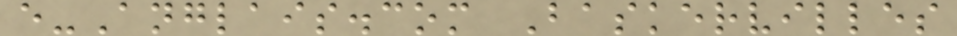e-Anglais.com Baskervilles
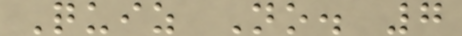Quiz No. 7
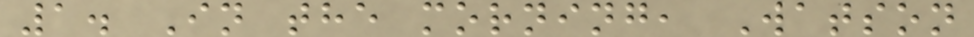1. In the morning, Watson
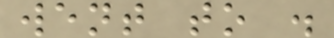went to .
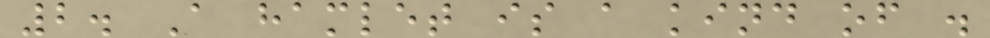2. A hamlet is a kind of .
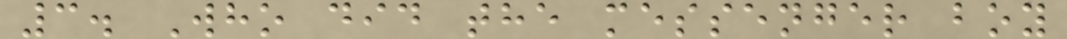3. Who did the messenger boy
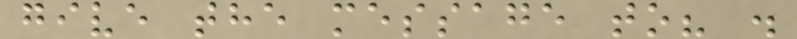give the message to? .
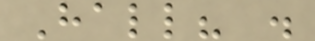Hall? .
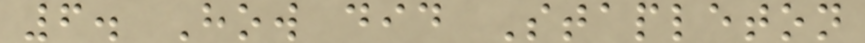6. How did Stapleton
